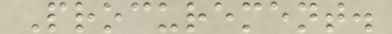Procurement.
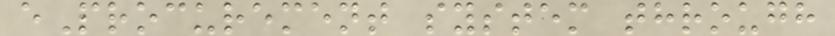eProcurement system through
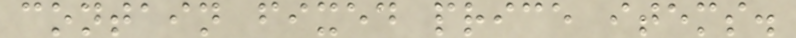contain fixed price items.
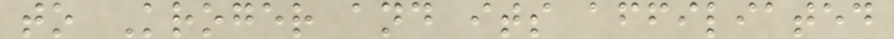to Kroger and its affiliated
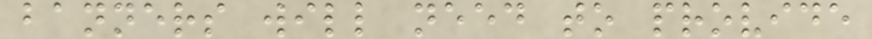banners will need to provide
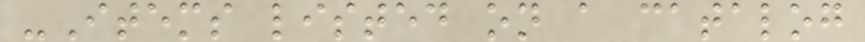-Items listed on a catalog
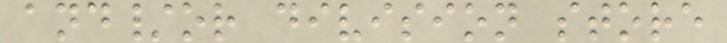and/or division store
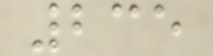235
